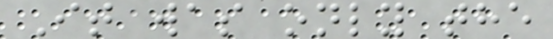It was only the
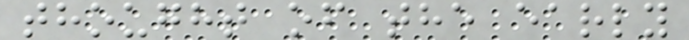thought of the early
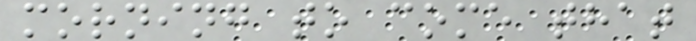morning to come that
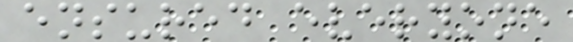ensured everyone
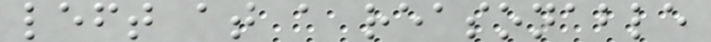left at a reasonable
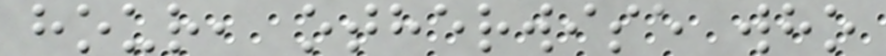hour, otherwise who
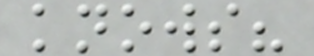knows?
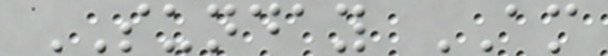SUNDAY AM
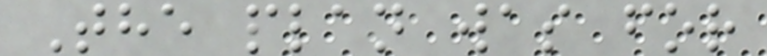The plan was for
